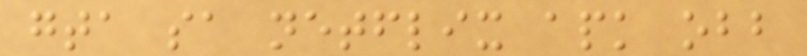gta sa netflix apk obb
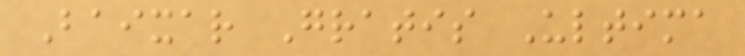Baixar Gratis Ultima
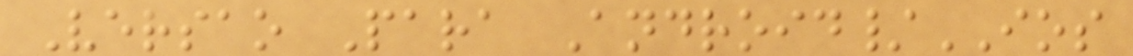Versao Para Android/IOS
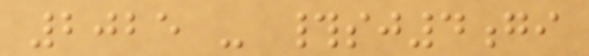2025 - #sj4gi
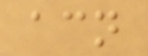acn
